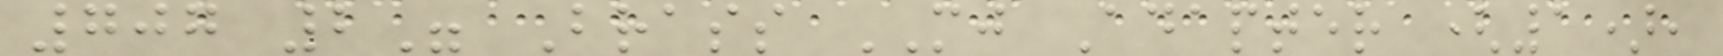707 2" Brass MJ Adapter (1),
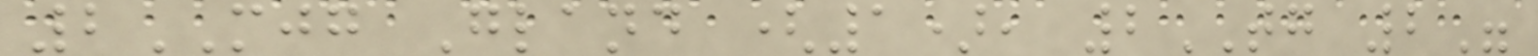2MJG Gland (1), 2TG 2"
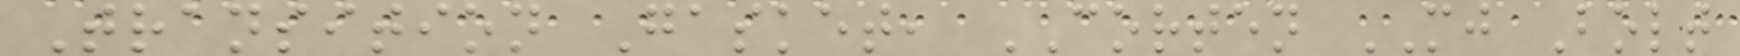Transition Gasket, CORTEN MJ Bolt
